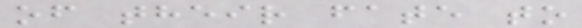of their fate to
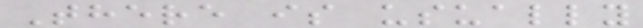There is usually
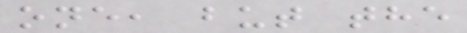one, but the
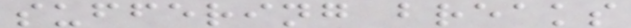suffering breaks
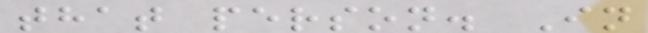that person. In
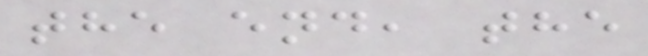the end, the
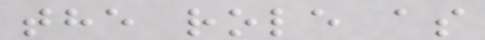the role as
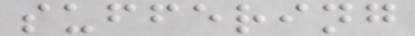suffering
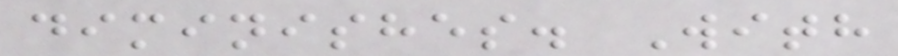diminishes. With
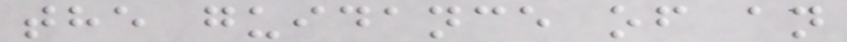the guidance of an
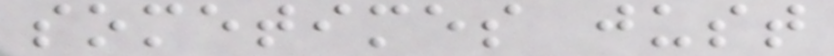sometimes just
